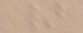}
